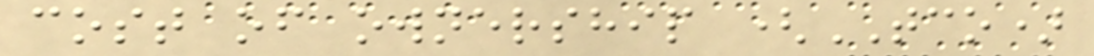cost of ownership (TCO)
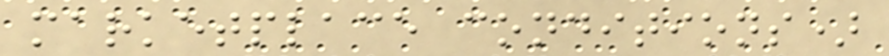marketplace conditions)
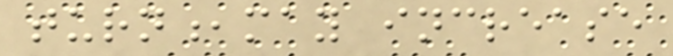turn,may increase
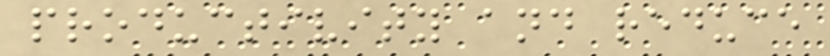productivity and reduce
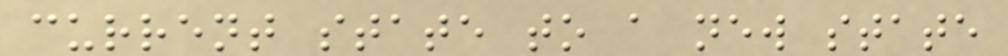current state to a new state
